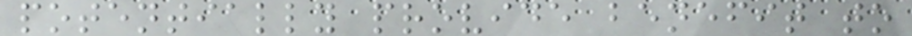potentially provide benefit to
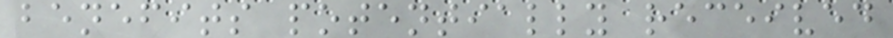benefits potentially received
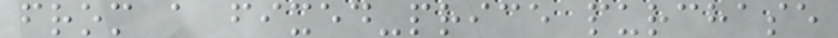from a fixed-price purchase
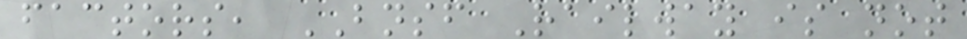factors, BNSF Railway is not
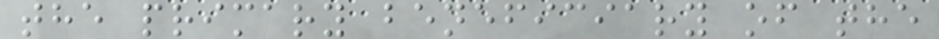the primary beneficiary of the
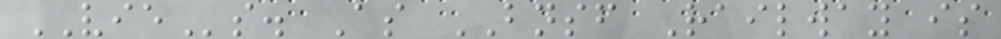VIEs. As BNSF Railway is
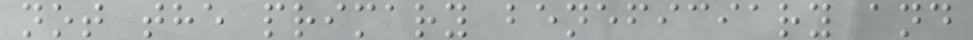not the primary beneficiary and
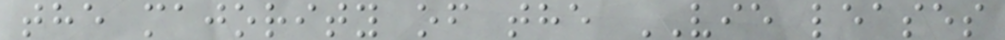the majority of the VIE leases
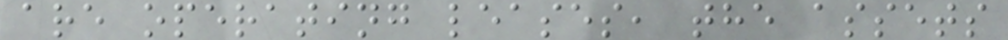are operating leases, the assets
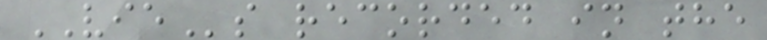VIEs recorded in the
